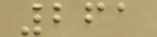261
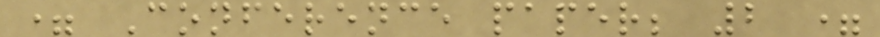= Conference paper; 2 =
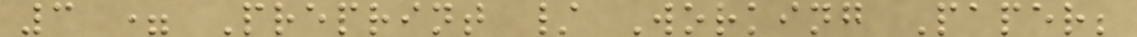3 = Preprint / Working Paper;
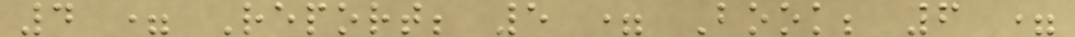4 = Report; 5 = Book; 6 =
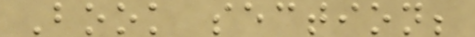Book section;
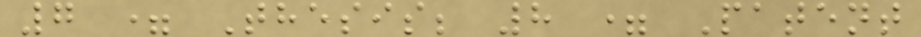7 = Thesis; 8 = Patent
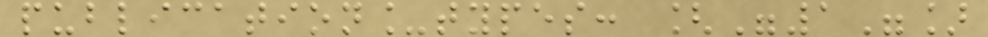publication_types: ["1"]
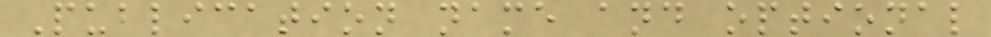Publication name and optional
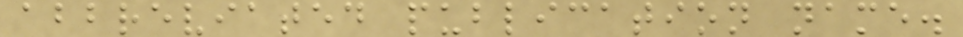abbreviated publication name.
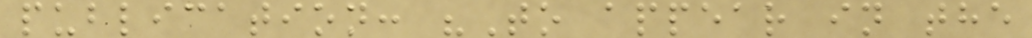publication: "To appear in the
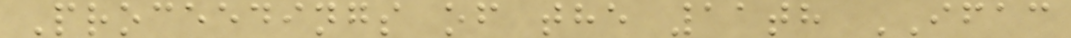Proceedings of the 11th IFAC
